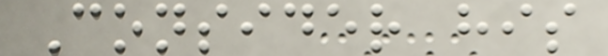Consider his
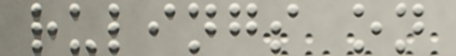rulings on
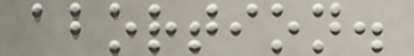abortion.
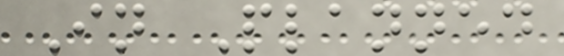In Planned
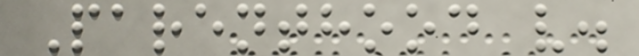Parenthood v.
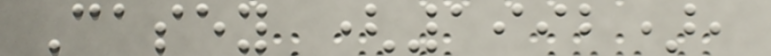Casey (1992),
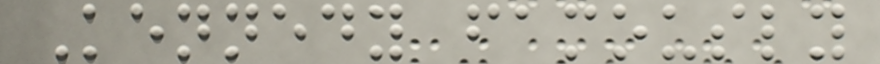Kennedy famously
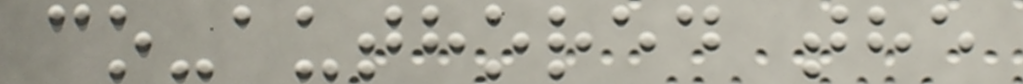co-authored the
